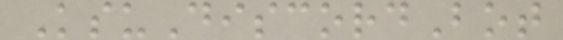KsuDiscordBot
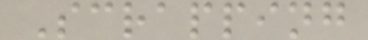Scrapping
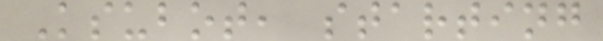Ksubot, starting
